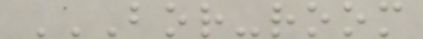BOR-ROOM
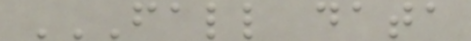FALL DATA
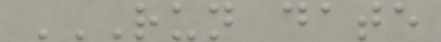RUN DATE
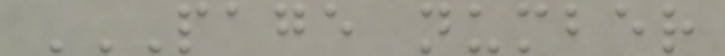PAGE NUMBER
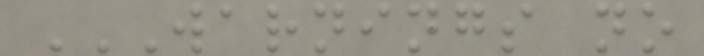WARNINGS NO
